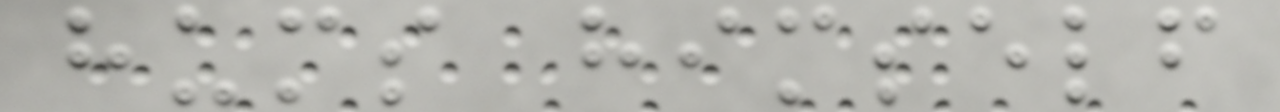hums himself
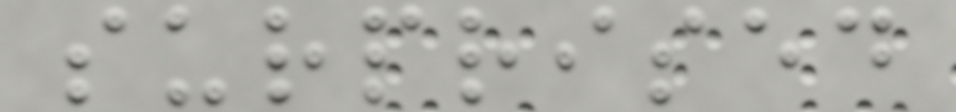surprised
